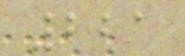221
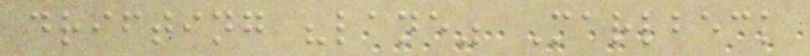drifting "lane" Marlbeck
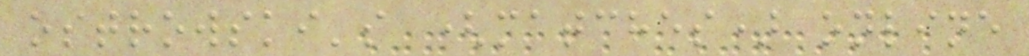ostrowski's (matches) online
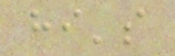hi's
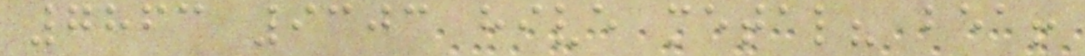7863 9303 hive metal? bea!
